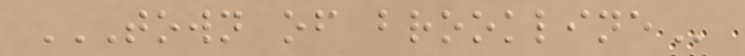TOWN OF BROOKLINE
